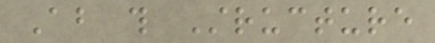About this Structure
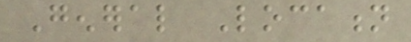General Location
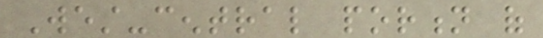West-central portion of
